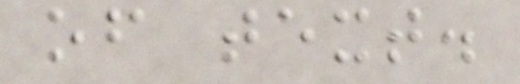of text.
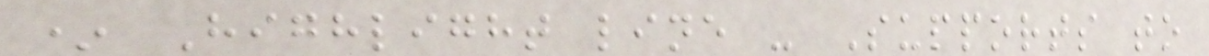* Highlight line - Supports to
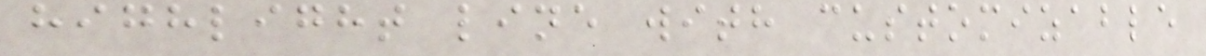highlight line with customizable
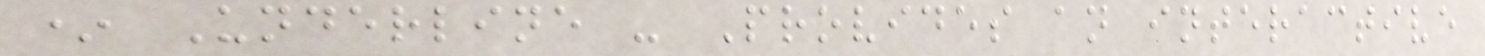* Underline - Provides an interactive
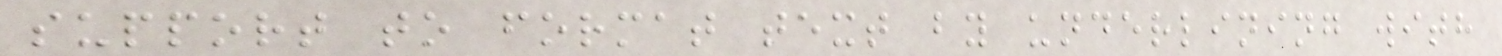support to format text by underlining with
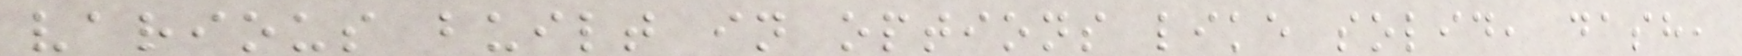various built in options like solid, dash,
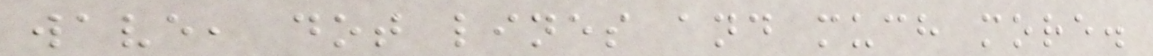wave, dot lines and much more.
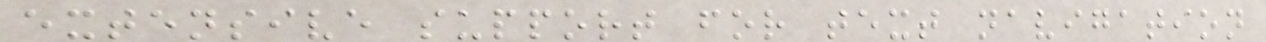extensive support for text navigation
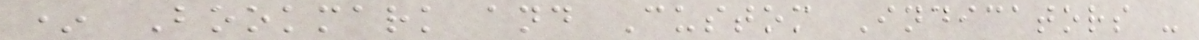* Bookmark and Custom Indicators -
